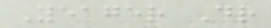Yeager Dr
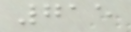715
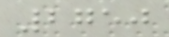2750
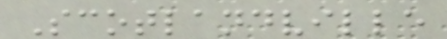Scotlandville
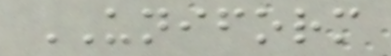UNIFORM
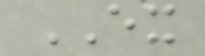EX
